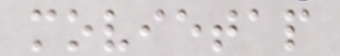movietap
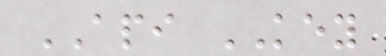API KEY
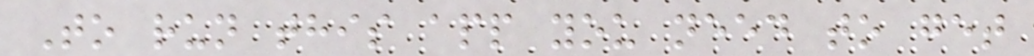To run this app you need to get
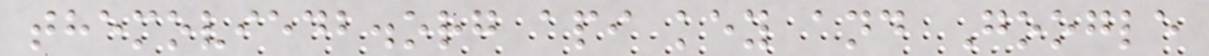themoviedb.org api key and Google
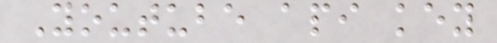Youtube api key
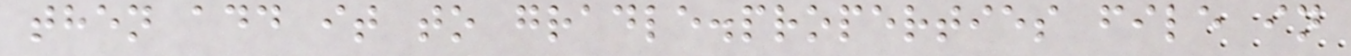then add it to gradle.properties file in
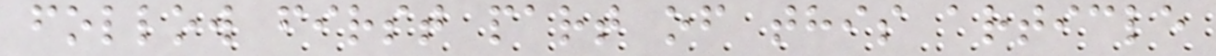follow first part of this article
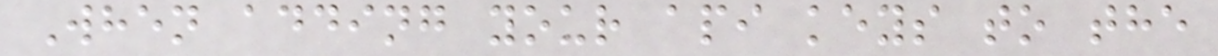When adding your api keys to the
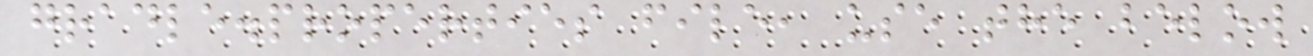gradle.properties file, use the below
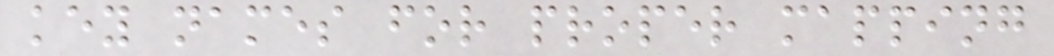key names for proper mapping
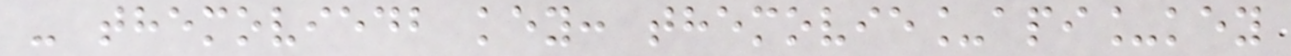- themoviedb key: themovie_api_key
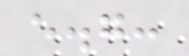e.g:
